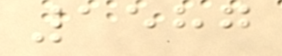1587
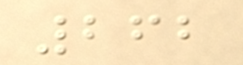262
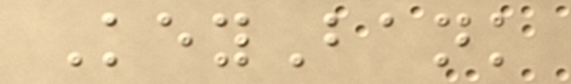KeyBank
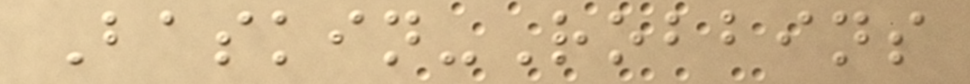Baskin-Robbins
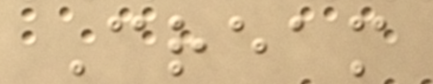Cream
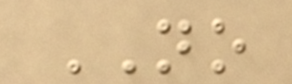NO
